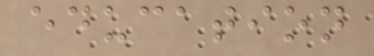education
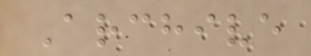Archive
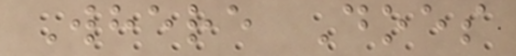Where Does
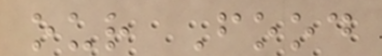our Food
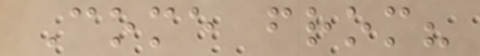Come from?
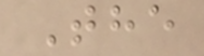The
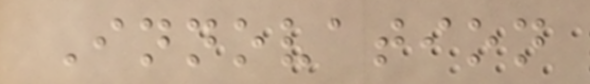Innovation
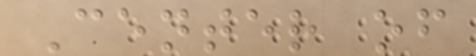Center of
